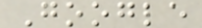Google
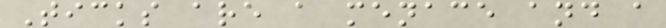Ticks are a menace and a
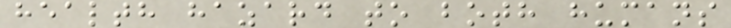health hazard to both humans
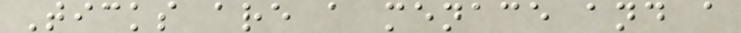Ticks are a menace and a
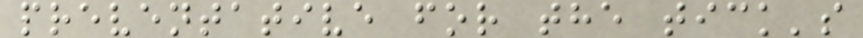preventative for the tick's
